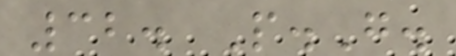32. P.G.
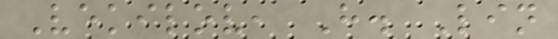Vekilov, H. Lin
